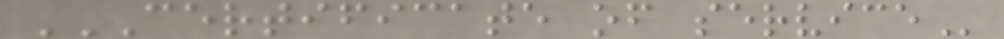CERTIFICATE OF SERVICE
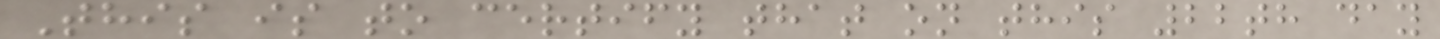This is to certify that on this 22th day
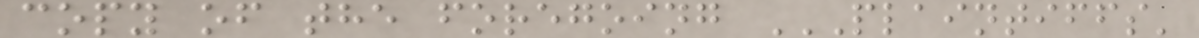copy of the foregoing PLAINTIFFS'
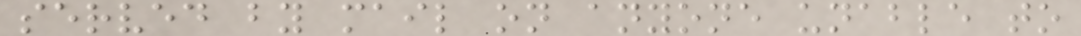served by mail on anyone unable to
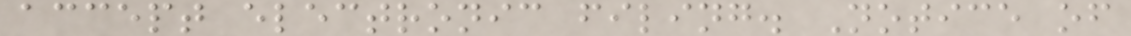accept electronic filing. Notice of
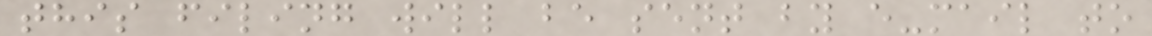this filing will be sent by e-mail to
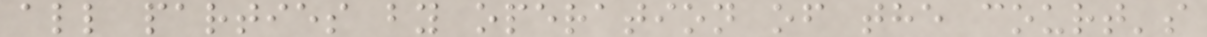all parties by operation of the court's
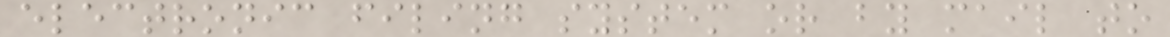electronic filing system or by mail to
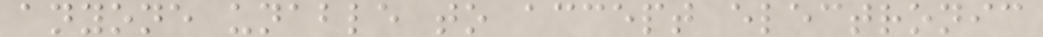anyone unable to accept electronic
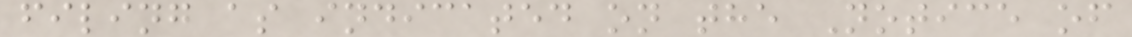filing as indicated on the Notice of
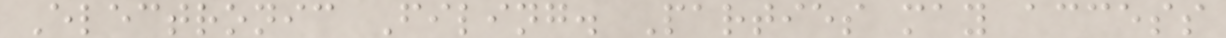Electronic Filing. Parties may access
